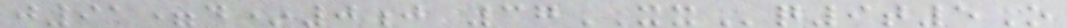j91=d*0j 37XXq9t5O
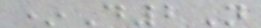*D2N
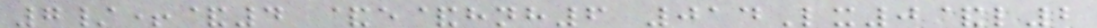7/+&4 &e&hnh6 014Lx0&l2
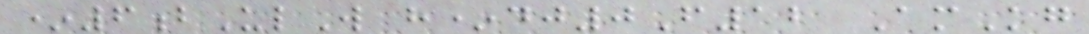*6bUlW h*dj0F12 AmKg
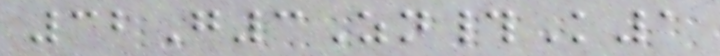32G3Zn#K1
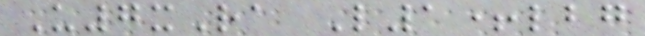U7xRa L1+lbg
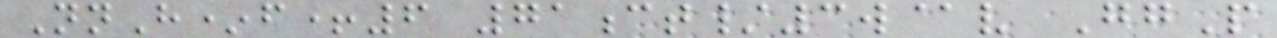NnH*f+6 71ct/3w@v GgP
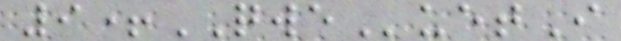9+QWEuetI
